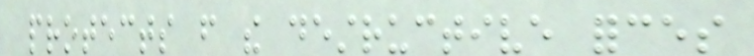protects from the destructive forces
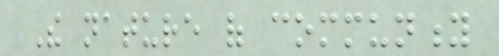The nature of community
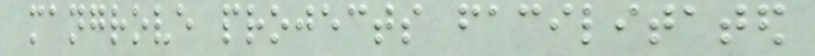mangrove projects facilitated
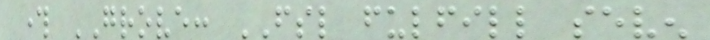through GROVE: FSL fulfill seven
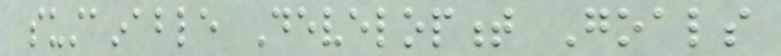sustainable Development Goals
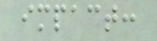impact:
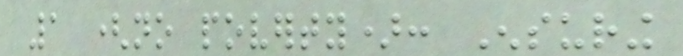1 (no poverty): Ensuring
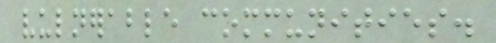vulnerable communities.
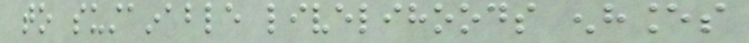to sustainable livelihoods enhances
